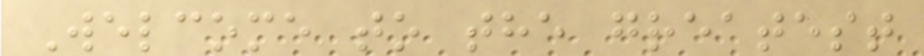Welcome to the greatest
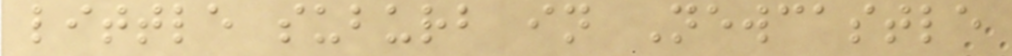little suburb in Newcastle
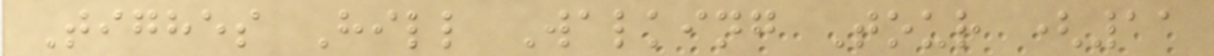Tighes Hill Walking Tour (11
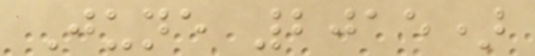June 2015)
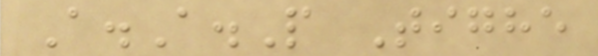A.A.P Tighe
